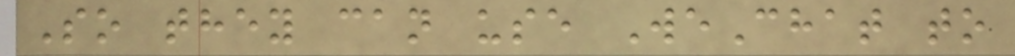So they can use WeChat to
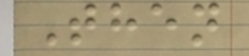Then
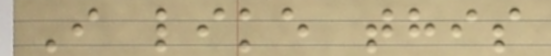I like this
